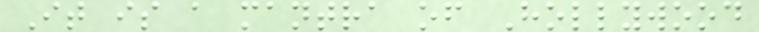It is a mantra of Hollywood
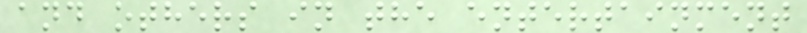and others in the entertainment
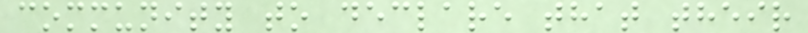community to declare that their
